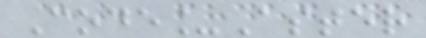Code_Aster
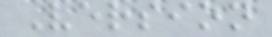Version
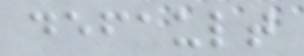default
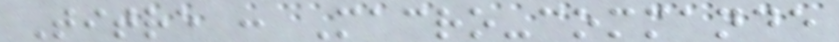Titre : Macro-commande
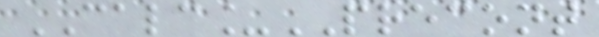CALC_PRECONT
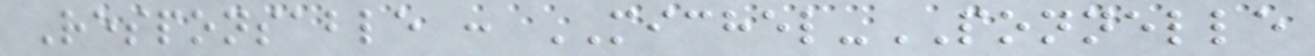Responsable : MICHEL-PONNELLE
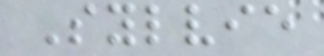Sylvie
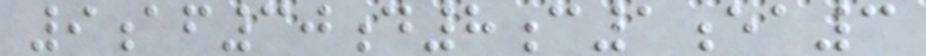9af30d8c1ea3
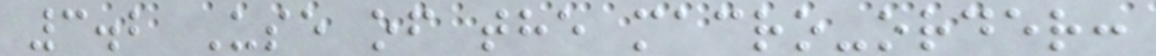3.2 Use of the macro-order:
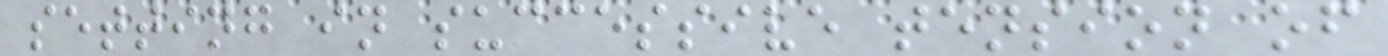setting in successive tension of
